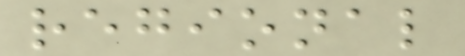regional
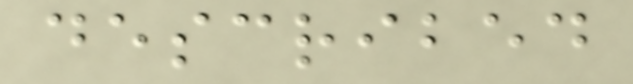described
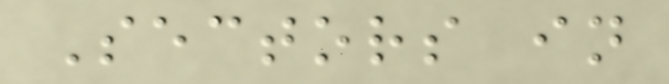Sectors in
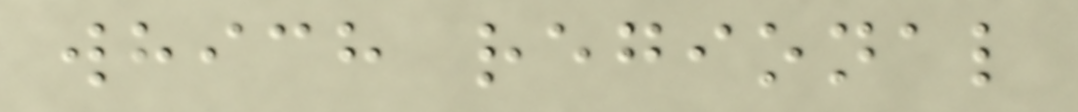which regional
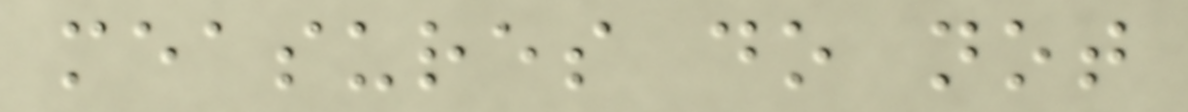measures do not
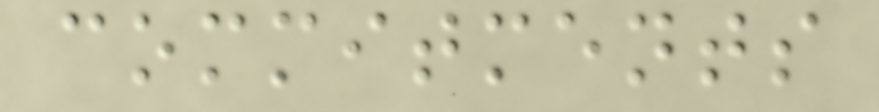commitments
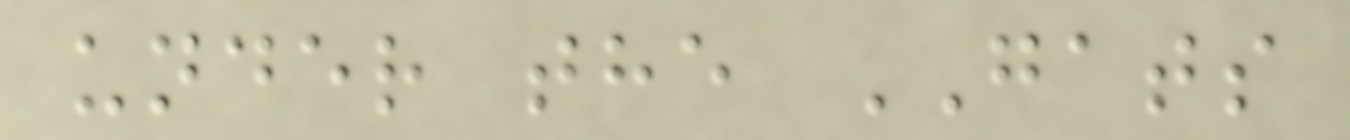under the GATS
